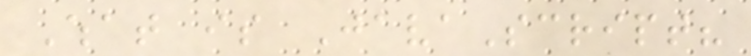What is JavaScript?
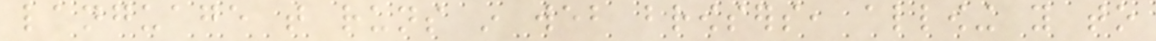language that runs in web browsers, allowing you to
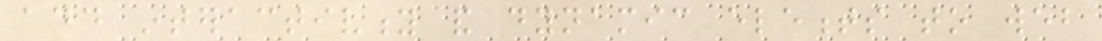add interactivity and dynamic elements to web
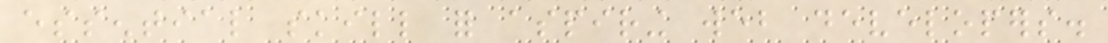essential skill for aspiring web developers.
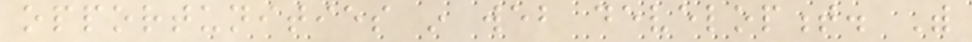opportunities in web development. With
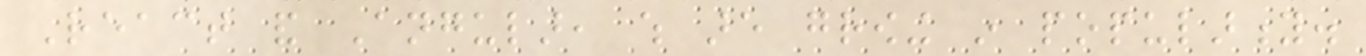React and Angular, which are growing in popularity.
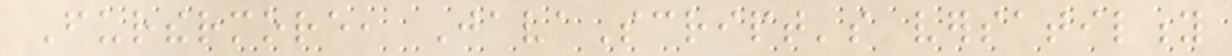Furthermore, JavaScript's versatility
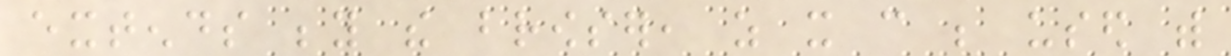extends beyond the browser, as it can be used with
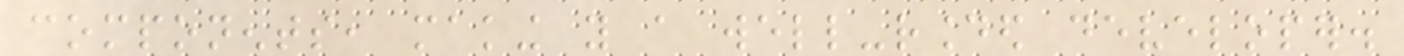components, making you a well-rounded developer.
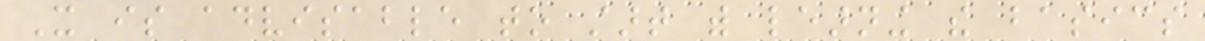It is advisable to start with learning the basics
